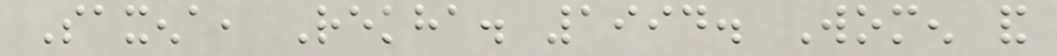Saxena, Rekha. 1994. Women and
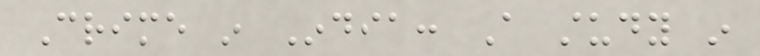Crime in India: A study in
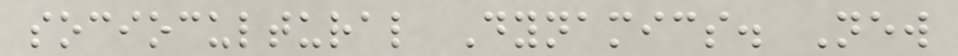sociocultural Dynamics. New
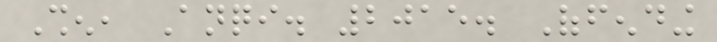Shen, Anqi. 2015. Offending
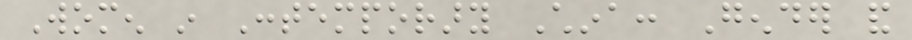Women in Contemporary China: Gender and
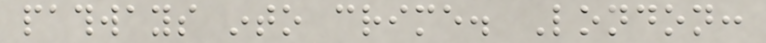pathways into crime. London:
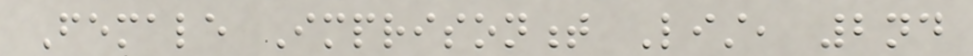Female Imprisonment List, 2nd
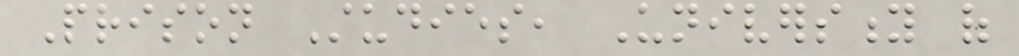Prison Studies, University of
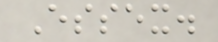Essex.
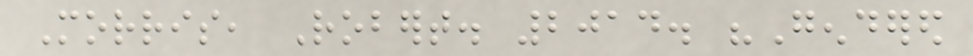Morris, Robert. 2014. "Gendered
